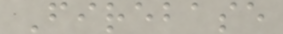Firebase
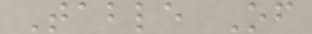Table Of
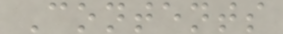Contents
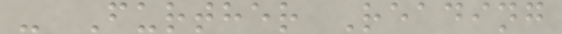- Further Reading
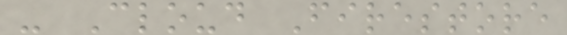- Cloud Firestore
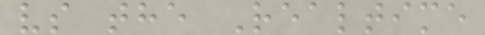vs the Realtime
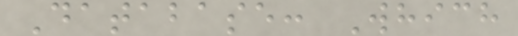Database: Which
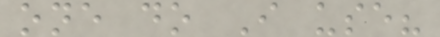one do I use?
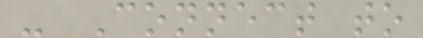- Connect to
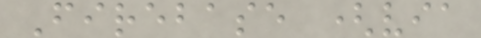Firebase (via
